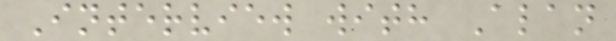Interview with Alan
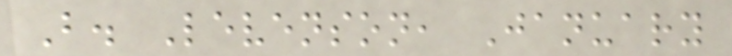B. Levenson, January
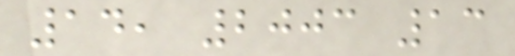14, 2003 13
